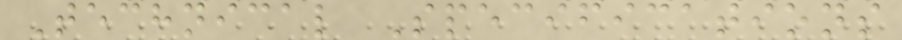Technical Specifications
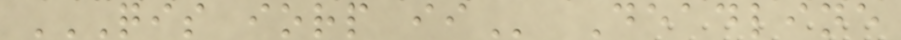QIS IORP II Deadline
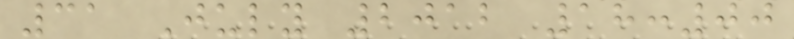31 July 2012 18:00
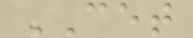CET
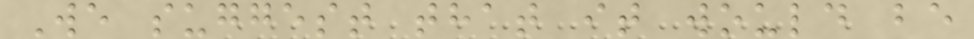We suggest that it would be
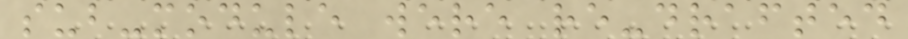sub-module were re-drafted
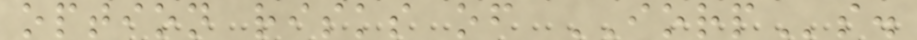option risks of IORPs.
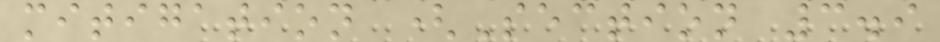mitigation (Section 3.9
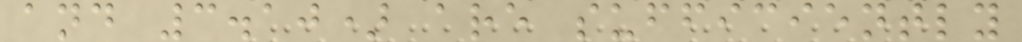and 3.10) are sufficiently
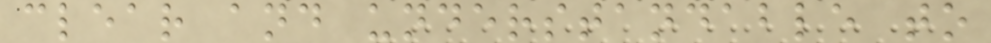clear and understandable to
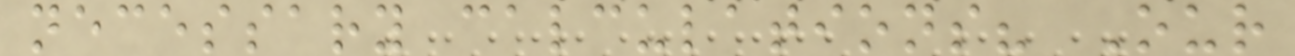necessary calculations? Our
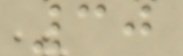30
